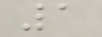1
